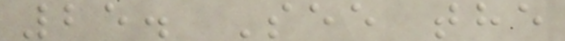25. See the
